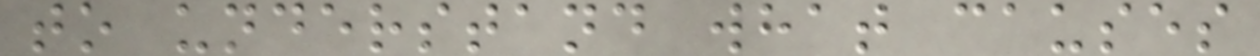to understand what causes
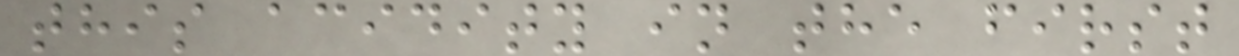this acidity in the first
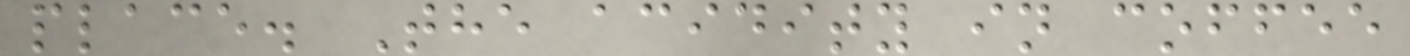place. The acidity in coffee
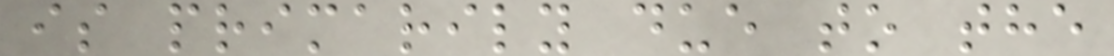is primarily due to the
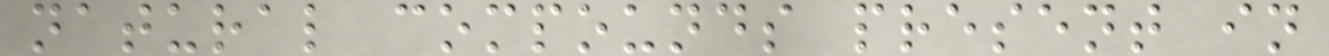natural compounds present in
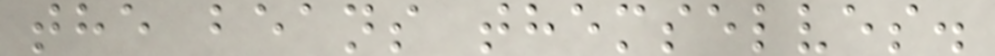the beans themselves.
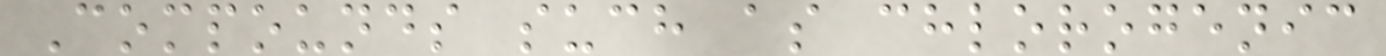Compounds such as chlorogenic
